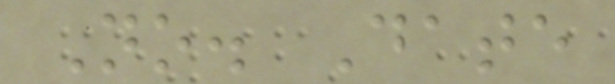No. Date
